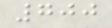700
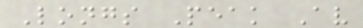Longs Peak Av
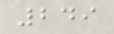249
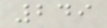249
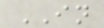IN
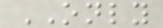ONLY
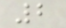2
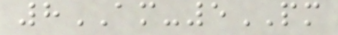8AM-5PM
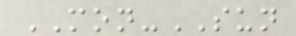MON-SUN
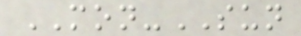MON-SUN
